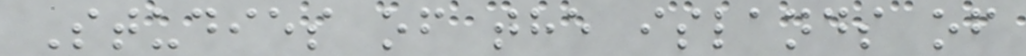Studies of the islands of
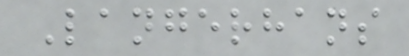Langerhans
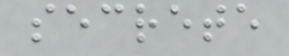secrete
